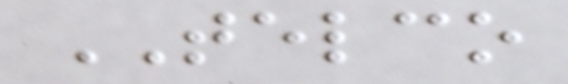TELCO
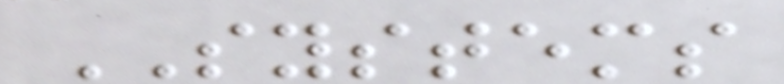SYSTEMS
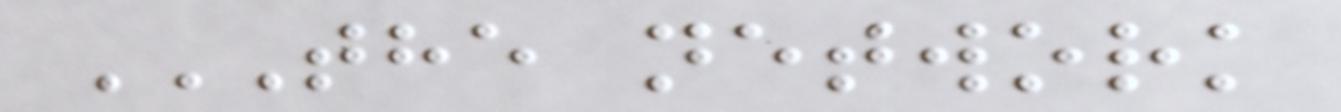THE NETWORK
